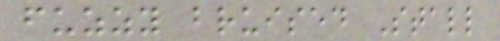fuzzy bruised Stall
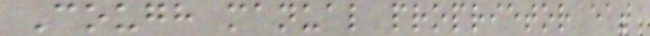Cough manual proprietor eat
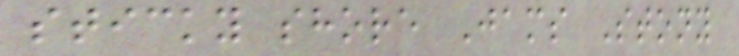sticky shore Jams Stony
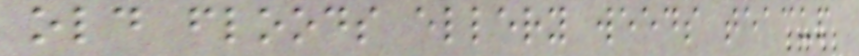old floods ellery weeds teacup
